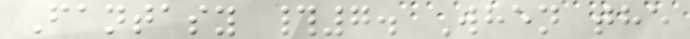Fantasy #7. When the
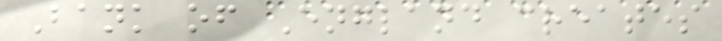Bank of England creates
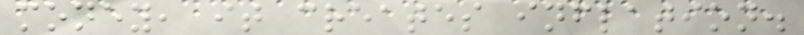money, it creates inflation.
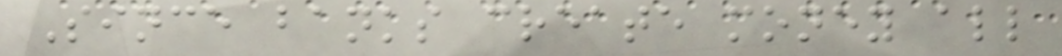Since banks create money all
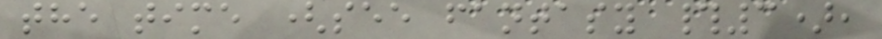the time (see fantasy #3),
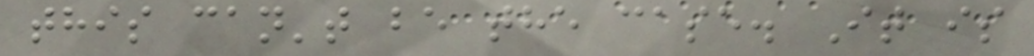this can't be the case. It is
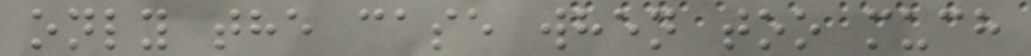only the case when too much
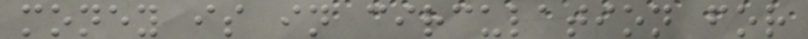money is in circulation for
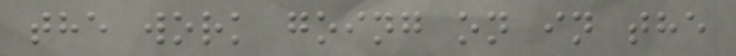the work going on in the
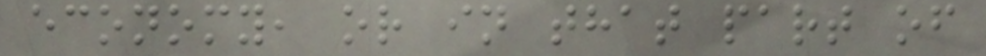economy, or in that part of
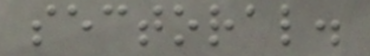sectoral.
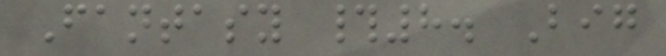Fantasy #8. Big
